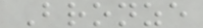Bronze
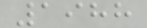1988
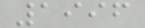1996
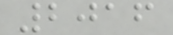2016
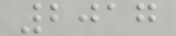2017
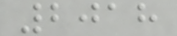2018
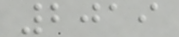2019
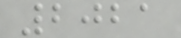2021
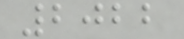2022
